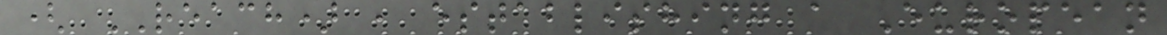( REACH) , establishing a European
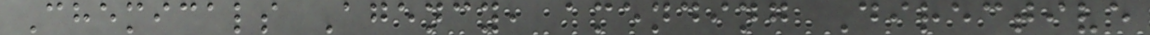Chemicals Agency, amending Directive
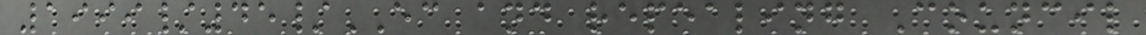1999/45/EC and repealing Council
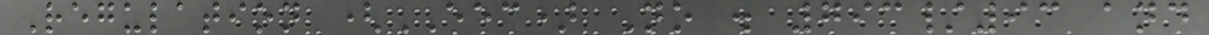Regulation (EEC) No . 793/93 and
